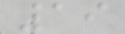19
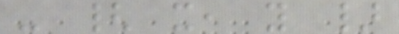- { x, y }
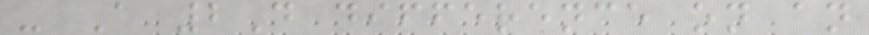- A 2D difference on an
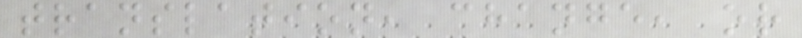translation, change, or
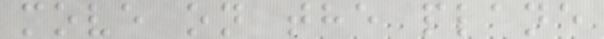move on the plane
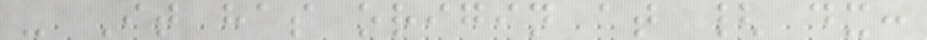- It has origin at { dx:
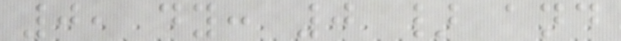0, dy: 0 } and
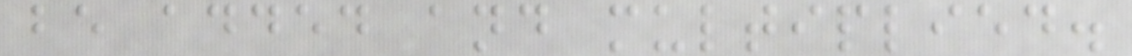be added and multiplied.
